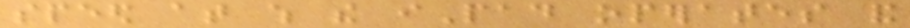speed at which the iPad operates and
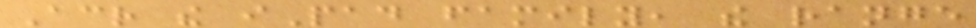Across the iPad family, the range
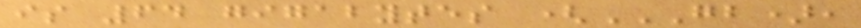is 64 gigabytes (GB),
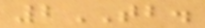2TB.
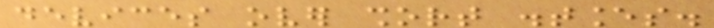devices over short distances.
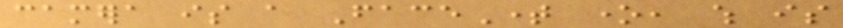camera is a FaceTime one, which is
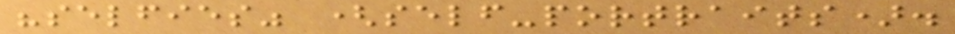"selfies" (self-portraits).
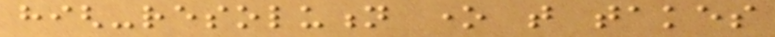high-resolution one that takes
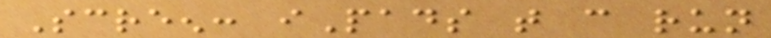Screen: iPads that can run
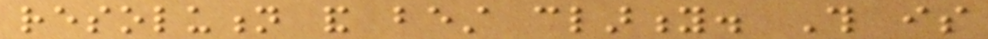resolution and best clarity. This is
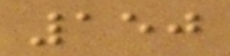150
